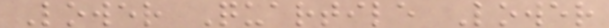Lower Quartile Lower
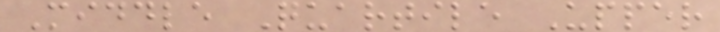Middle Quartile Upper
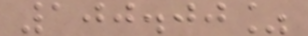100.00%
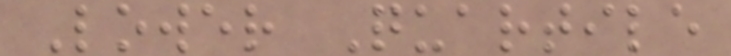Lower Quartile
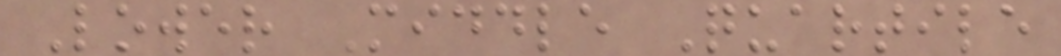Lower Middle Quartile
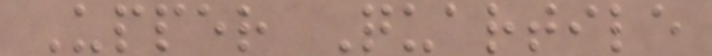Upper Quartile
